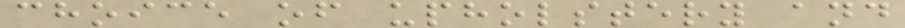choice of upholstery and
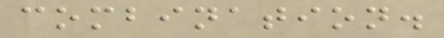combination.
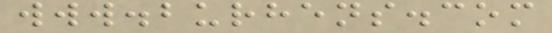www.burhens.com
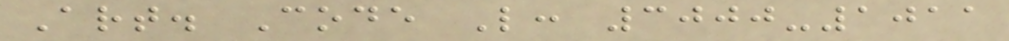Art. Code L: 3000-1011
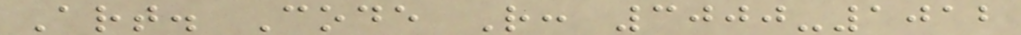Art. Code R: 3000-1012
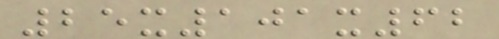25x101x62
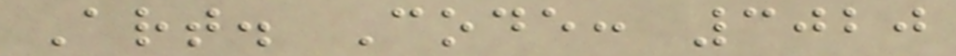Art. Code: 3020
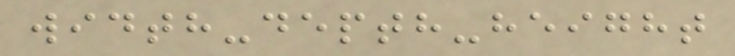width-depth-height
